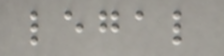legal
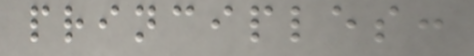principles:
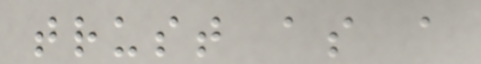trust as a
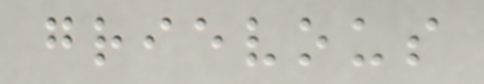grievous
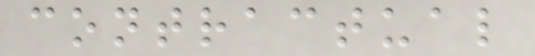contractual
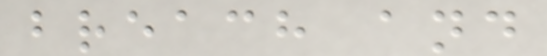breach and
